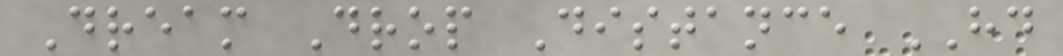Dream Drop Distance HD
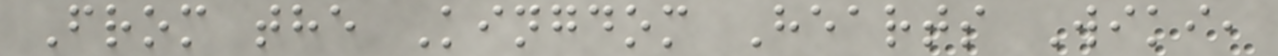From the Kingdom Hearts Wiki,
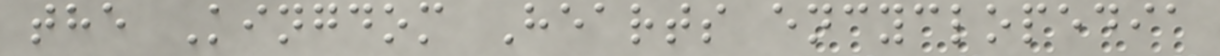the Kingdom Hearts encyclopedia
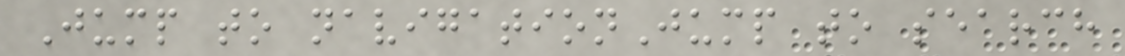Jump to navigationJump to search
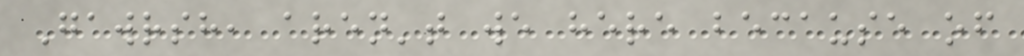Gawrsh, aren't we here because of
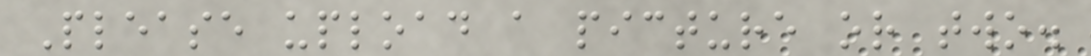Please upload a picture or two.
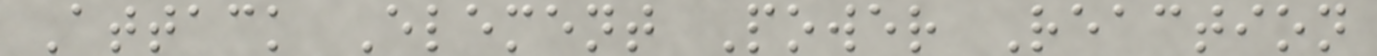Attack Element Power Reaction
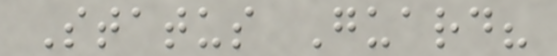Status Guard?
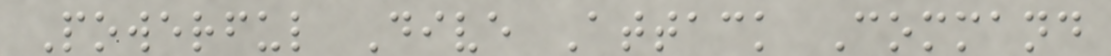Powerful Dive Attack Command
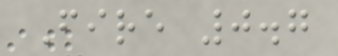Fire 0.7
